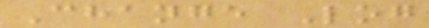Change Log
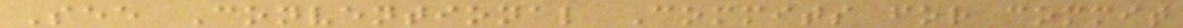See Conventional Commits for commit
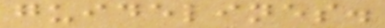guidelines.
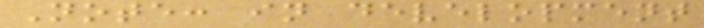Note: in development
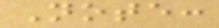Note:
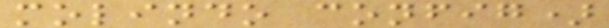molindo config)
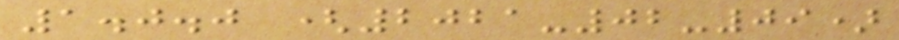1.0.0 (2021-02-09)
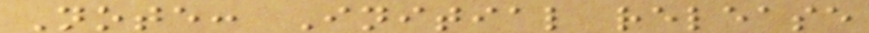Note: Initial release
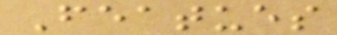Featues
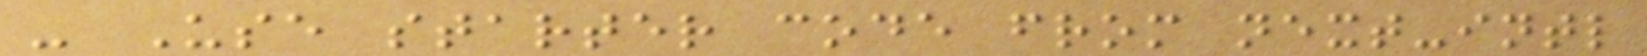- Use starter code from next-intl
